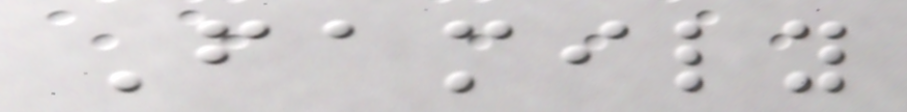Family
